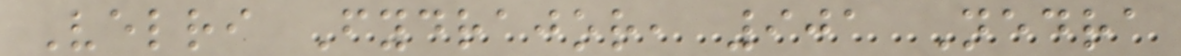Velri Fydrajor, 901 Nedra
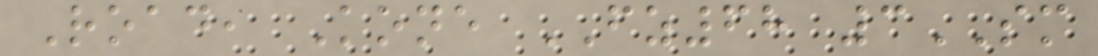Road, Kone FZ68 3SM
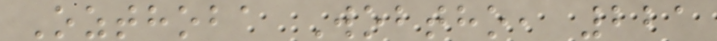Ozthoba Wobtho, 221
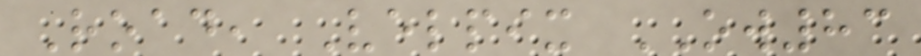Road, Velpix OW83
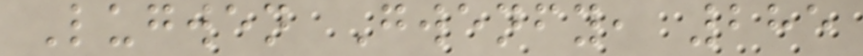Lugwen Gwenfy, 285
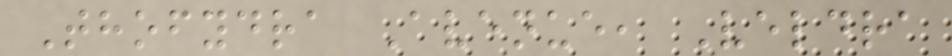Thofydra Avenue, Veldra
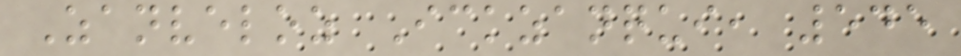Zanveloz Ickzanqui, 545
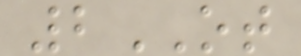2OT
